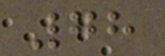78
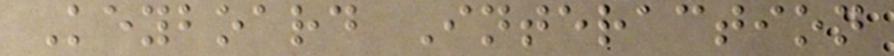Keyboard Interaction
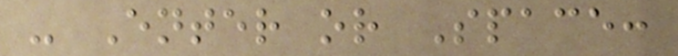- Enter or Space:
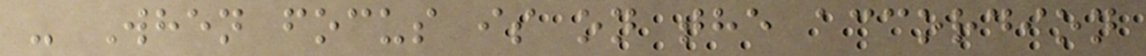- When focus is on the accordion
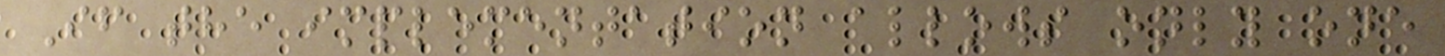If the implementation allows only one
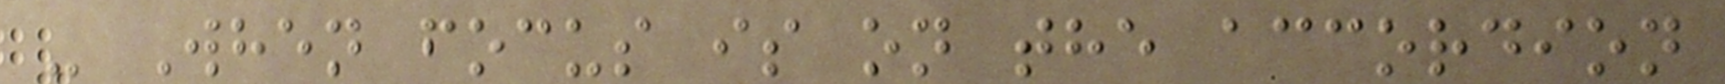- When focus is on the accordion
